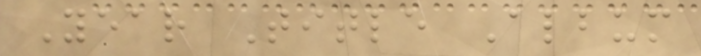Year Title Album
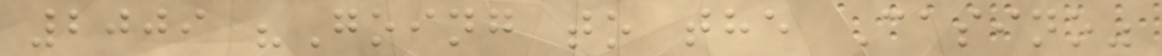2009 "Going to the Casino"
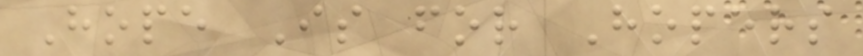Hope Is for Hopers
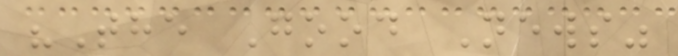"The Good News"
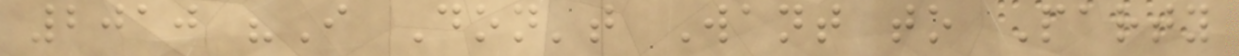2010 "I Don't Want to Party
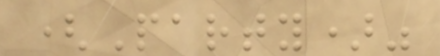(Party)"
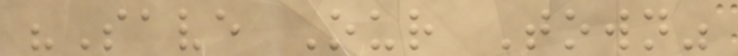"Save Our Town"
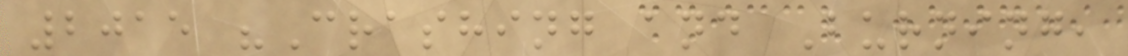2015 "Crashing and Burning,
